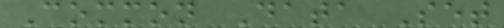Common Data Set
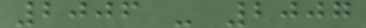2006 - 2007
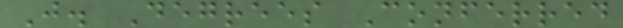J. Degrees Conferred
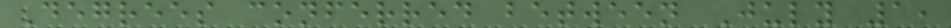Degrees conferred between July 1,
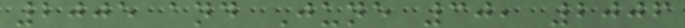2005 and June 30, 2006
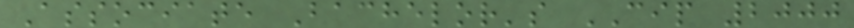Associate Bachelor's CIP 2000
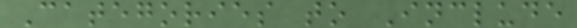Categories to Include
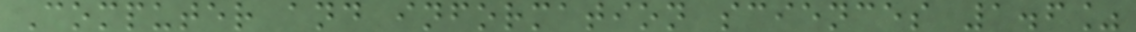Computer and information sciences 1.6%
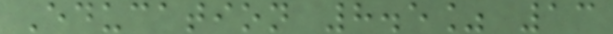Education 8.5% 13
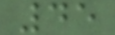45
